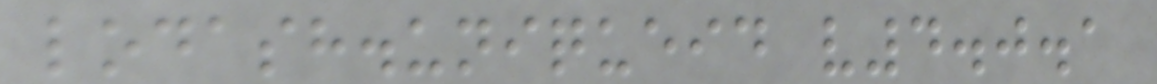lodash.uniqueid v4.0.1
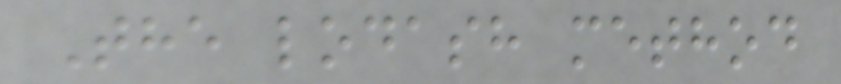The lodash method
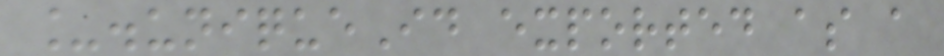_.uniqueId exported as a
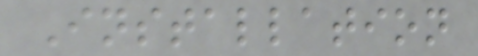Installation
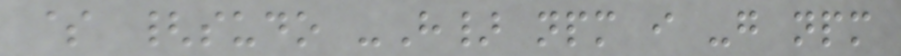$ {sudo -H} npm i -g npm
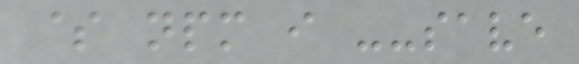$ npm i --save
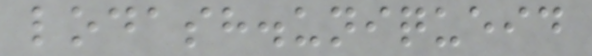lodash.uniqueid
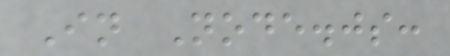In Node.js:
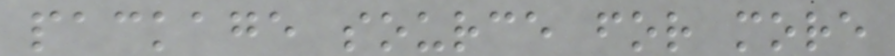package source for more
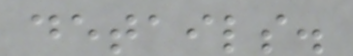details.
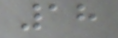18
